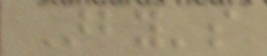Arby's
